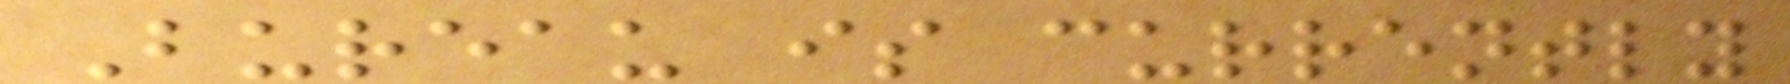Bureau is currently
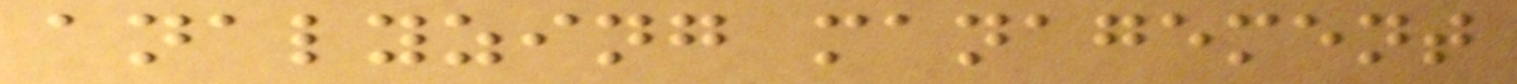analyzing management
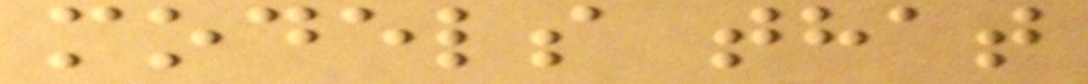models that
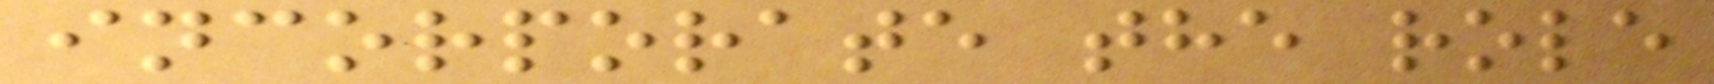incorporate the role
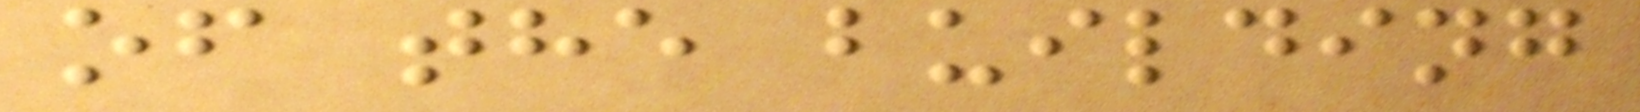of the building
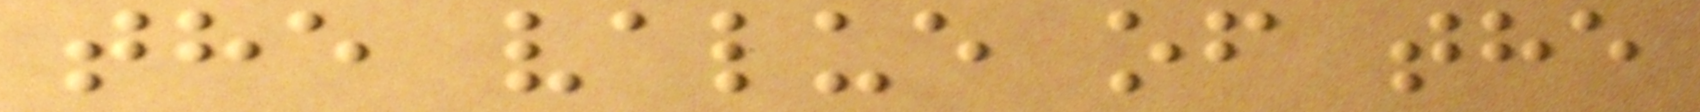the value of the
